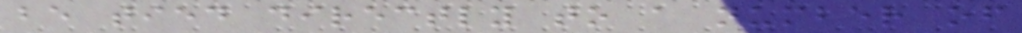be tied directly to a number of
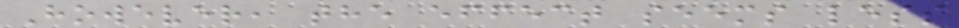However, the effect seems less
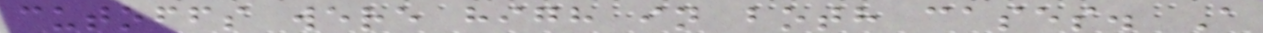cutoffs were high in both cases. A
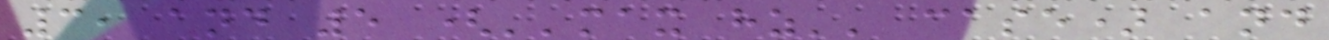3, and 5 (''max hz'' case) and
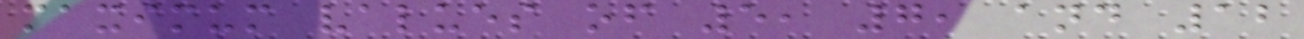maximum values of 5, 7, and 12
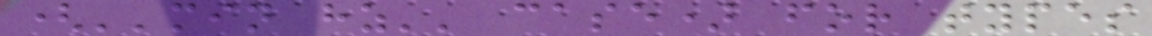(''min hz'' case) for types
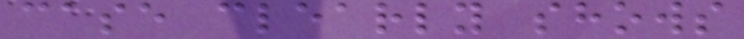case clearly shows
